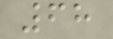68
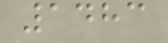1483
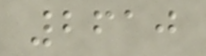2610
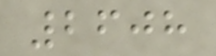2608
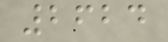2624
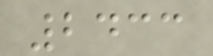2433
